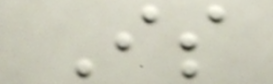Is
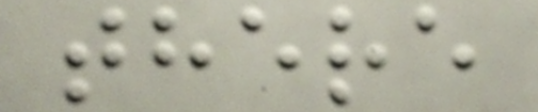there
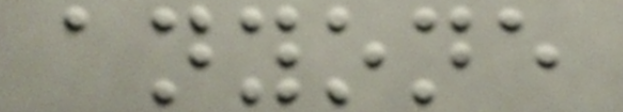anyone
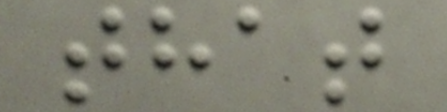that
